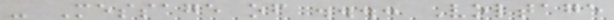- Message of ...: Voltage
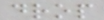drop
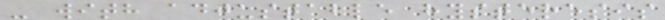- with adjustable hysteresis
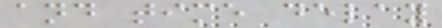and time delay
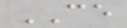CE
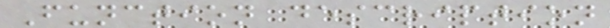Function description
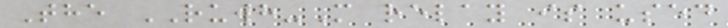The RUWH-M relay is used
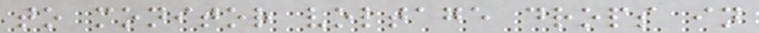to monitor voltage drops in
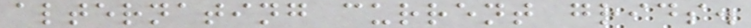alternating current grids.
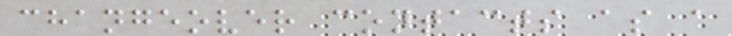changeover contacts as a
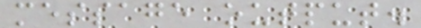message output.
